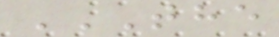THE
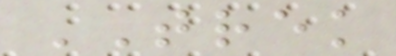TREK
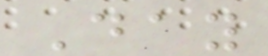Day
